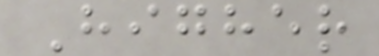Higher
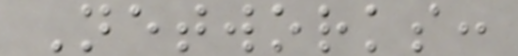Networks:
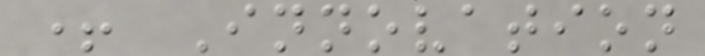+ Innovation
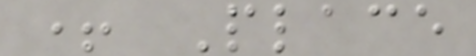+ Place
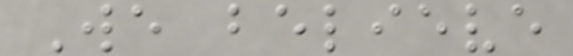We believe
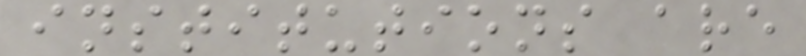institutions are
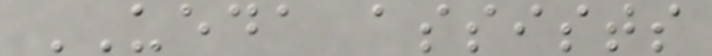UEDA assists
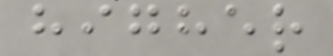higher
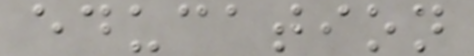education
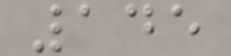145
